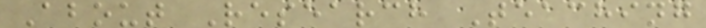About Research Teaching
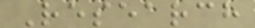Research
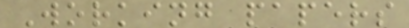Working papers
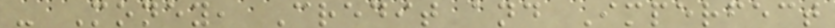- Money, Credit and Imperfect
